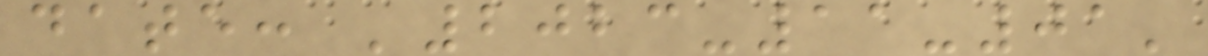date: '2023-11-01'
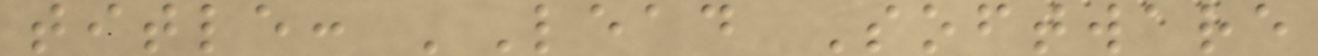title: 'Lead Software
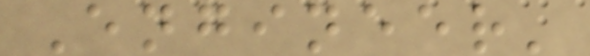Engineer'
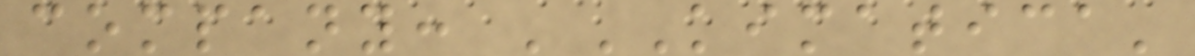company: 'KIMATICA'
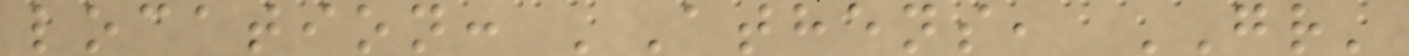location: 'Athens, GR'
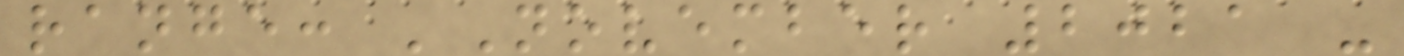range: 'November 2021 -
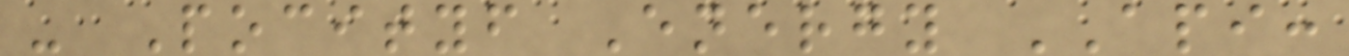- Pocityf Energy API:
